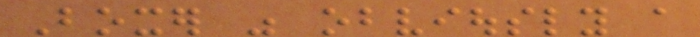Boxer was obviously a
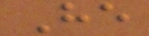He
